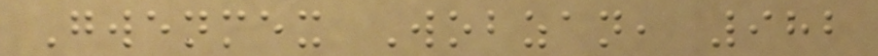Gwenmex Wobzan, 982
